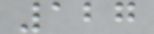127
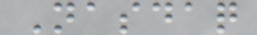Nasdaq
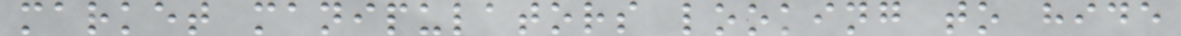market manipulators looking to hide
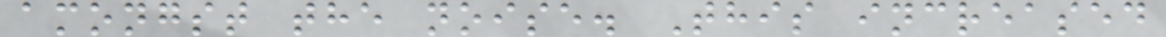amongst the noise. This increased
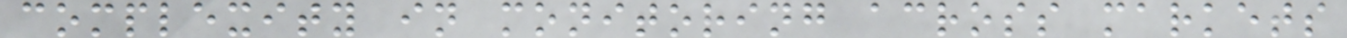complexity in monitoring across markets
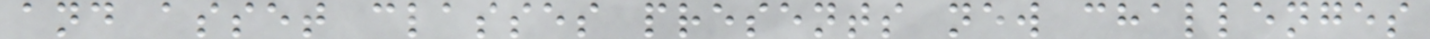and asset classes presents new challenges
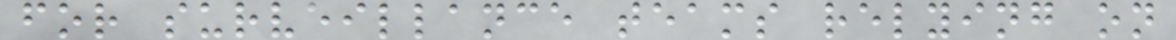for surveillance teams relying on
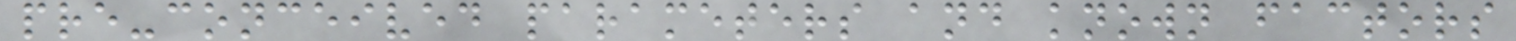pre-conceived parameters and known factors
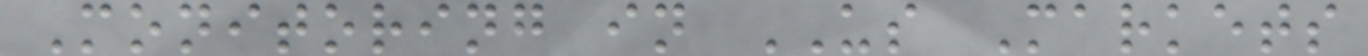Monitoring in US Markets
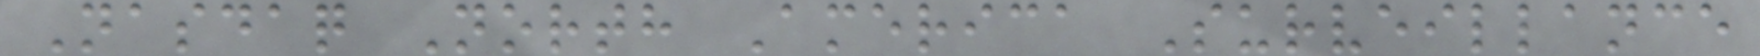Nasdaq North America Surveillance
